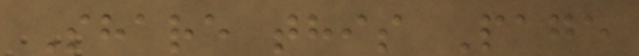Share this Page
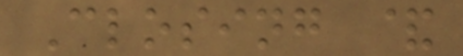Closing &
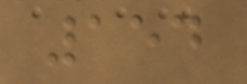154
